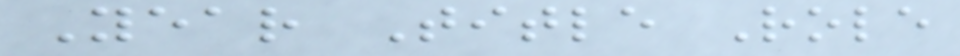Year Title Role
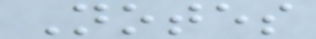Notes
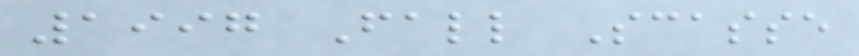1997 Fall Scasse
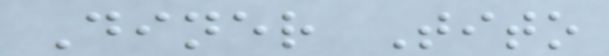Diner Tito
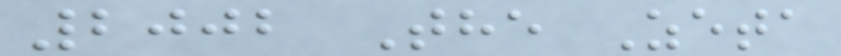2002 The Zeta
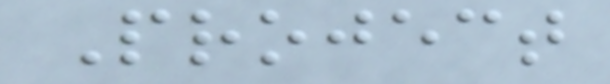Project
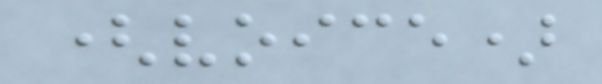(voice)
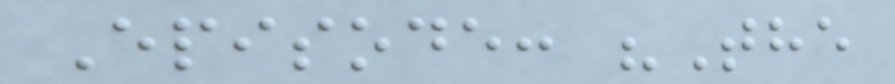Episode: "The
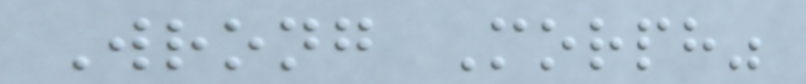Wrong Morph"
